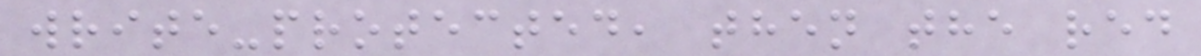write-protected, then the red
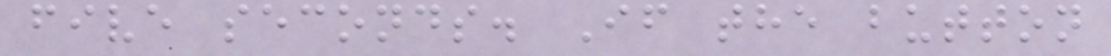five seconds. If the button
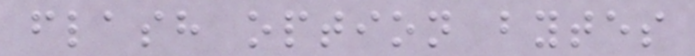flash option bytes
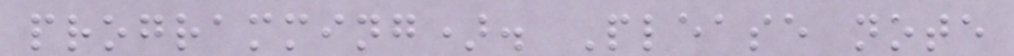programming). Please note
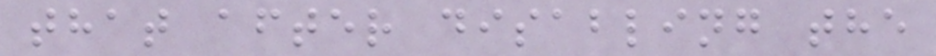that after disabling the
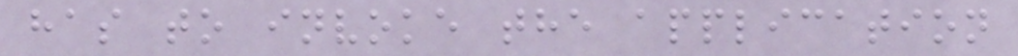has to invoke the application
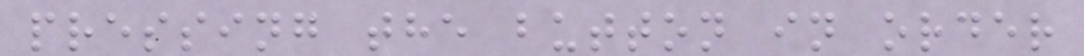pressing the button in order
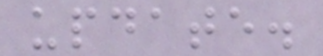update.
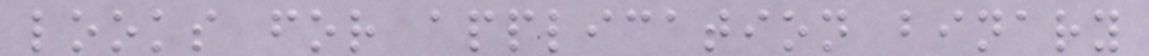looks for application binary
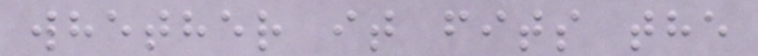whether it fits the
